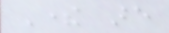There are
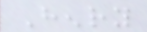Henry
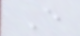Every
